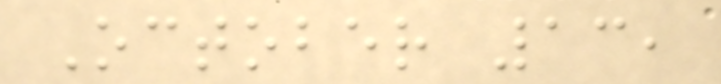October 13,
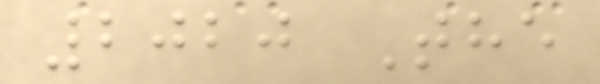2020 The
